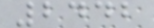2442
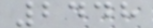2448
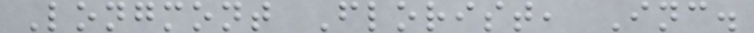Longmont Florist, Inc.
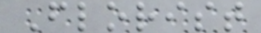Florist
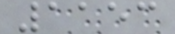1153
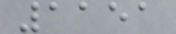1151
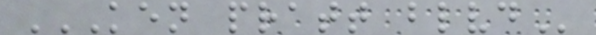KEN PRATT BLVD
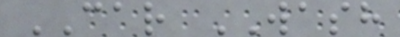CAR WASH
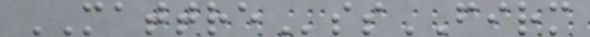MATTREssFIRM
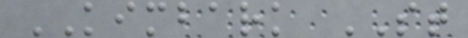KIMBARK ST
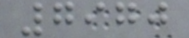7970
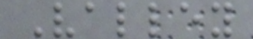Valley
